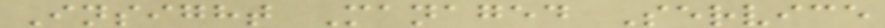Insight Managed Service
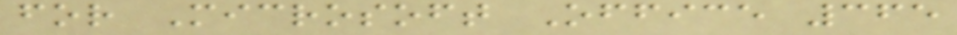for Microsoft Office 365
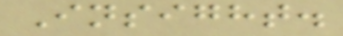Insight.
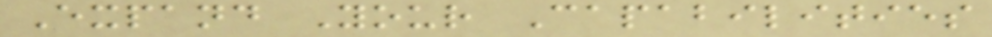Expand Your Capabilities
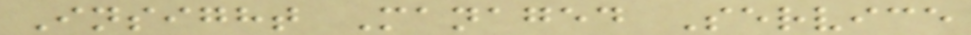Insight Managed Service
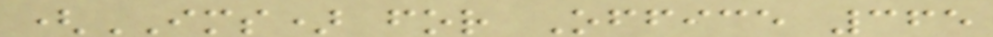(IMS) for Office 365
